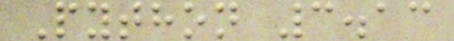Python 3.13
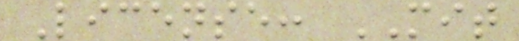License: MIT
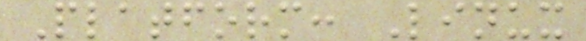Platform: Linux
